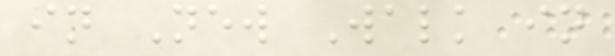in New Walk in
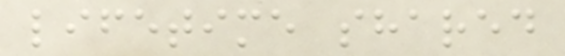lifetime shared
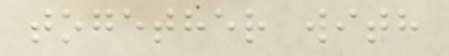together with
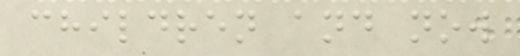children and now
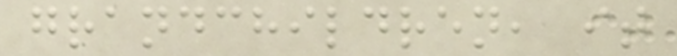grandchildren, it
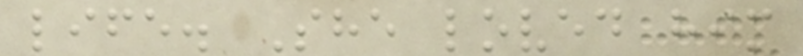life. She loved him
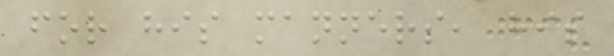for his manners, his
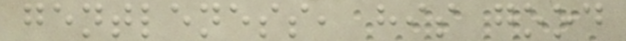gentleness, his good
